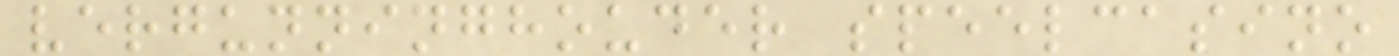vergunninghouder speelcasino
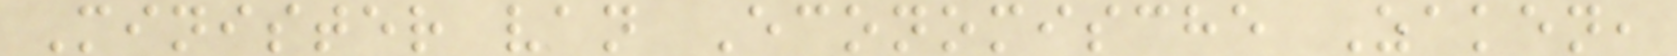Minister van Economische Zaken,
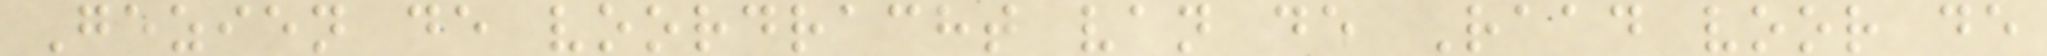Gezien de voordracht van de Raad voor de
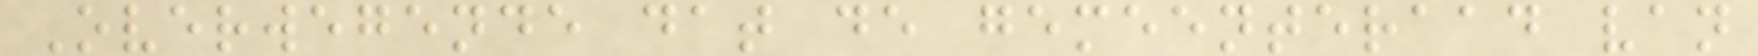Overwegende dat de gemeenteraad van
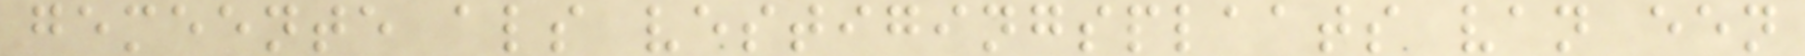gemeente als vestigingsplaats van een
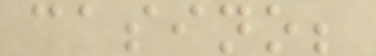casino;
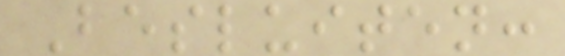Besluiten:
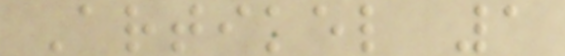Artikel 1
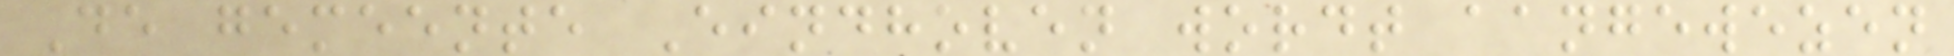De gemeente Eindhoven wordt aangewezen
